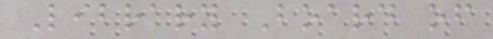Library Board of
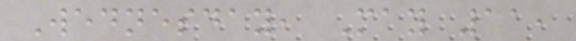Wednesday, May 11,
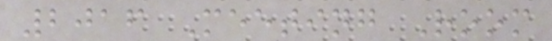2016 Meeting Room
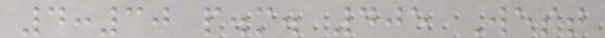4:30 p.m. 405 West
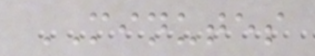MINUTES
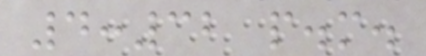4:32 p.m.
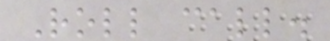Roll call.
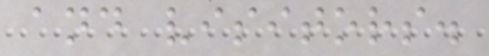and visitors.
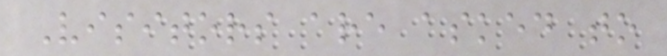Visitors are asked to
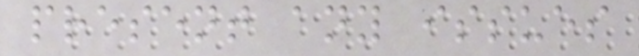present any issues
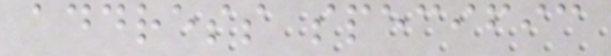address specific
